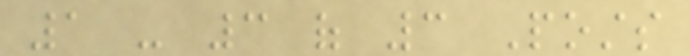1 - 3 of 3 Posts
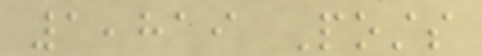1,819 Posts
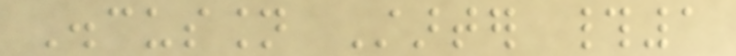Discussion Starter #1
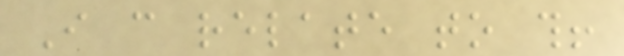I can relate to this!
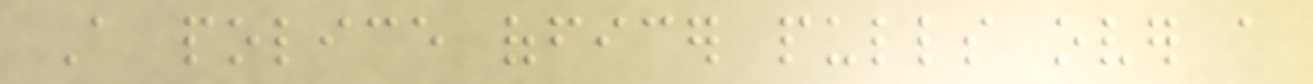A police officer pulls over a
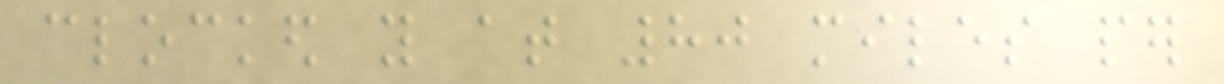clocked you at 80 miles per
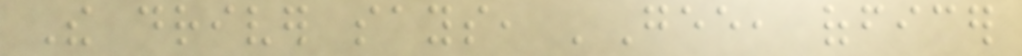The driver says, 'Gee, officer
